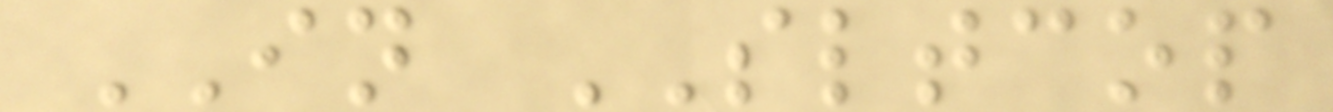IN SLTCOP
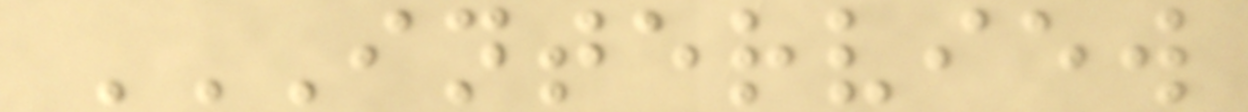INTERVIEW
